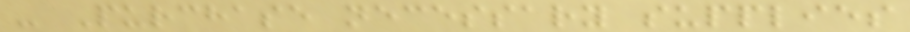- Purchase necessary supplies
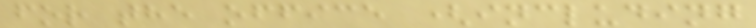for the office (including
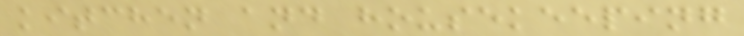kitchen and housekeeping
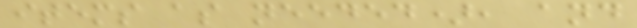items as needed), and
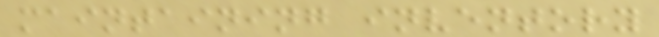maintaining inventory
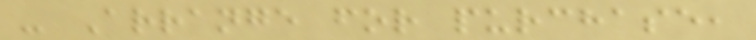- Arrange for purchase,
